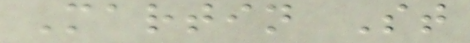Martin St
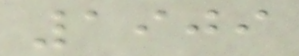1909
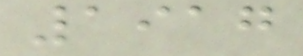1917
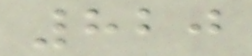820
